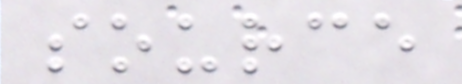source
